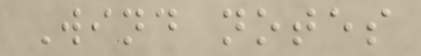Wind notes
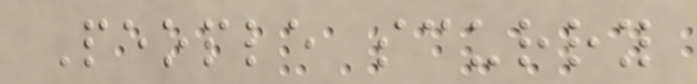People scurry
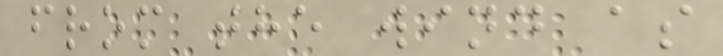from the wind as
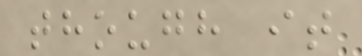though it
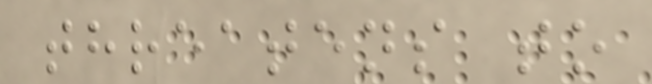threatens to
